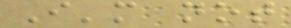I'm not
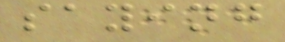saying
